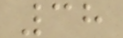38
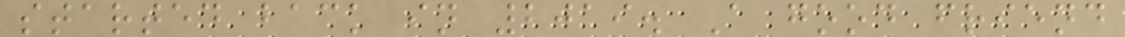started back in 2019. A good friend
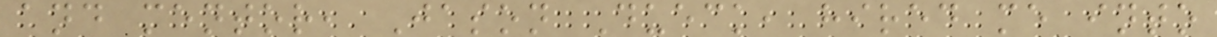and mentor, Jason Dueck, hired me into
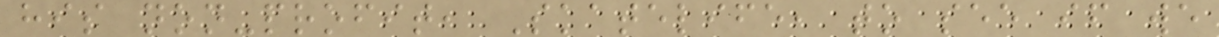his non-profit, Skatelife, to see if we
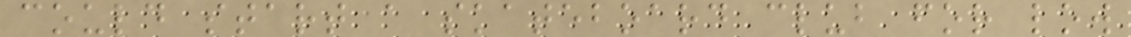could start a skateboard club for low
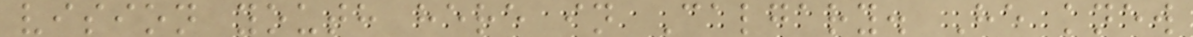vision youth here in Calgary. He knew
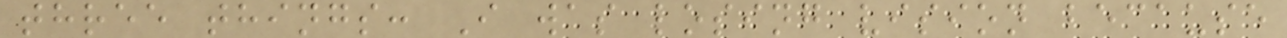three things: I was losing vision because
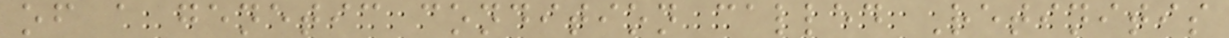of a genetic condition called Retinitis
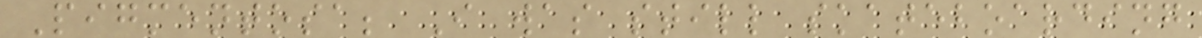Pigmentosa; I was still skateboarding
